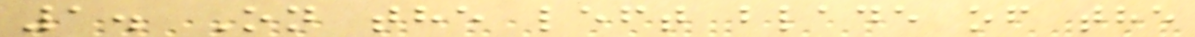1. On the left blade of the
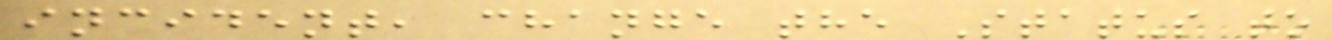incident, change the Status to
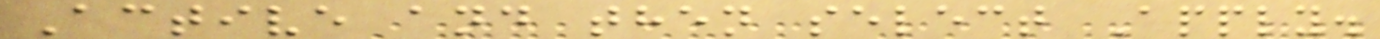Active and then select Apply.
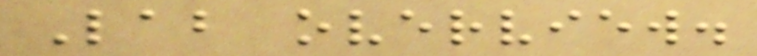Lab overview.
